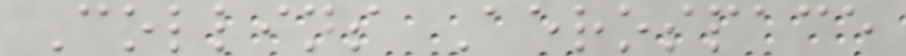Collins Aerospace
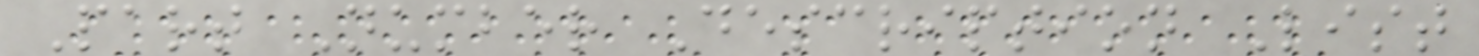Part Number Description List
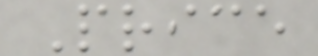Price
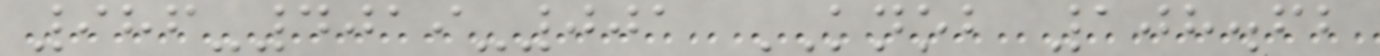986-4019-001 KNOB 108.62
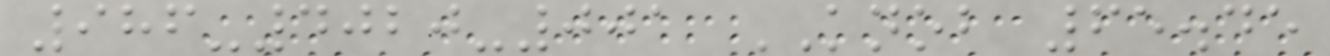986-4020-001 KNOB 65.45
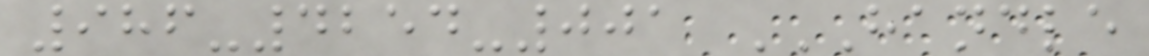986-4254-001 HANDLE
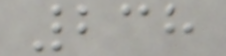238
